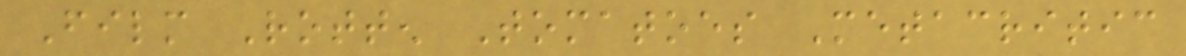Film Rotten Tomatoes Metacritic
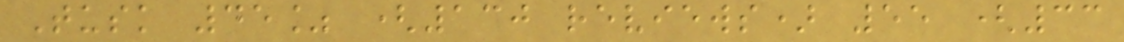Tusk 45% (130 reviews) 55 (33
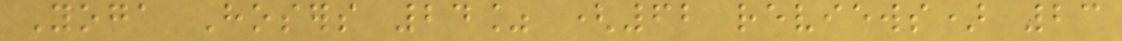Yoga Hosers 24% (62 reviews) 23
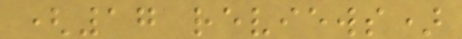(17 reviews)
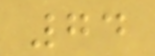74
